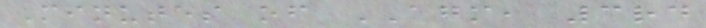Minutes of AGM, 3rd
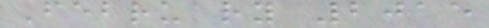February 2015
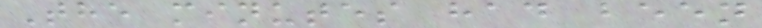The minutes had been
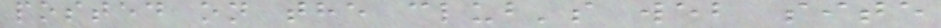posted on the club's web site
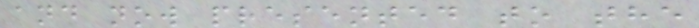and now presented to the
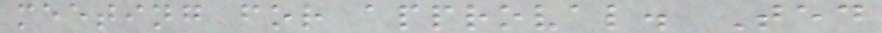meeting for approval. Ted
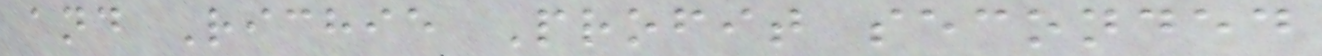and Richie Profit seconded
